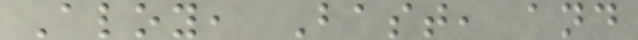Aloy, Bast, and
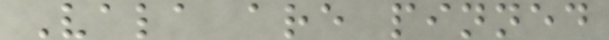Vala are pinned
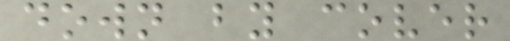down by cover
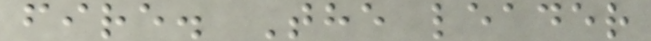fire. The leader
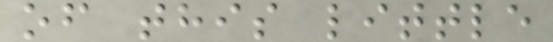of this little
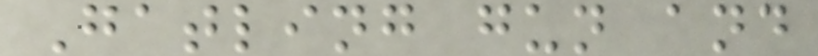Gatling gun and
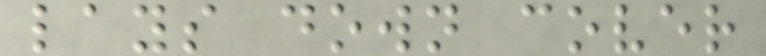lays down cover
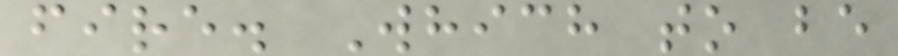fire. Which to be
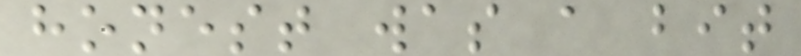honest was a bit
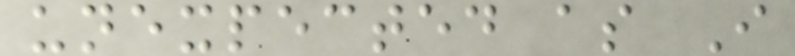unexpected as I
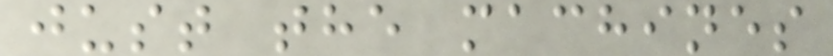just the machines
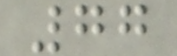77
